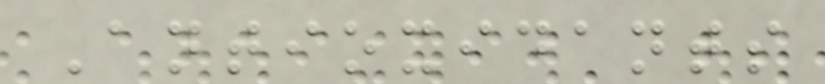Antioxidants
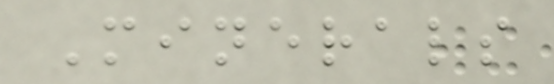Minerals
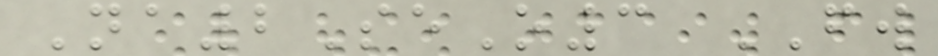Na2SeO3 FW
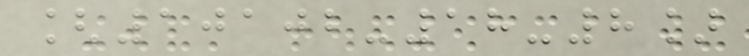[10102-18-8]
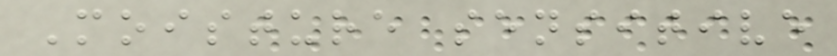Moisture sensitive
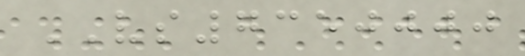VS7350000
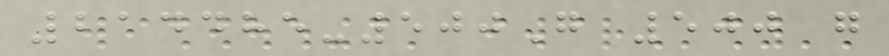214485-500G 500 g
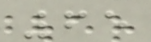65
